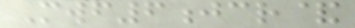Mwf6jcr&
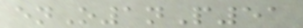enO1nP51
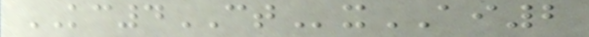KC4CTxAI2
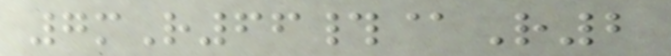7mR66#@R2
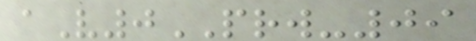aV0PRW-09
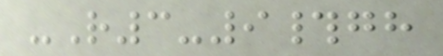-R3-9#gh
